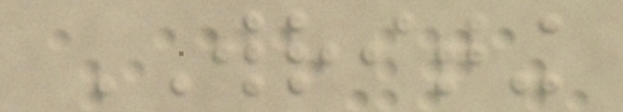WRITING
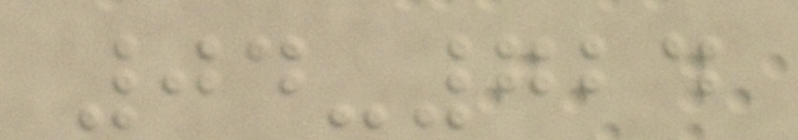04-724
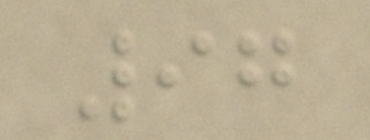97
